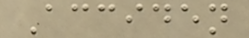Acciden
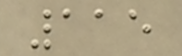115
